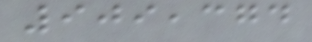909,374
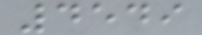4549
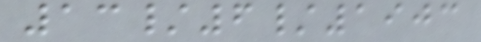13/6/1903
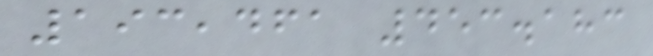193,461 453.183
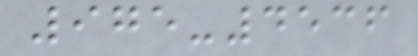975-4536
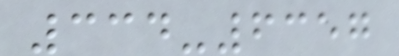334-6357
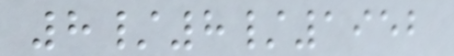8/8/1952
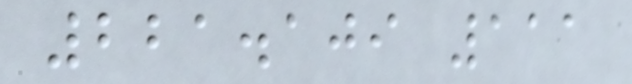221.109 111
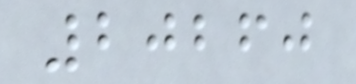20260
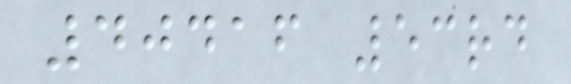40416 53rd
